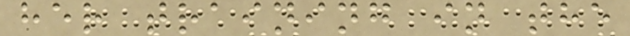her training in the
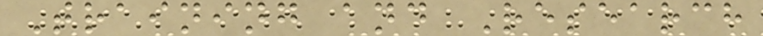Training and Research
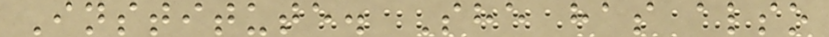Institute. She has also
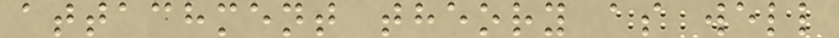attachment theory as well
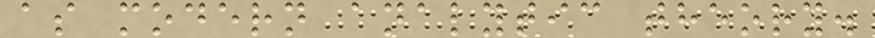as modern analytic theory.
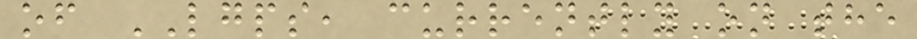of LGPS, currently on the
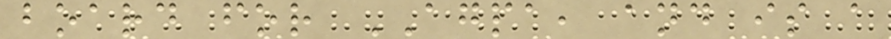board for AGPA, and is a
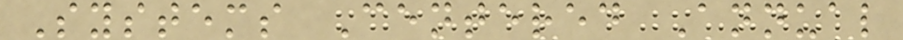Systems Centered Annual
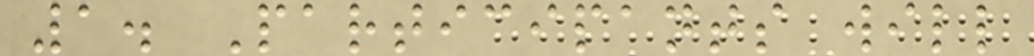1. Participants will
